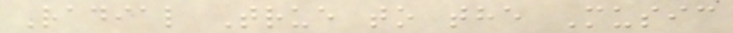Radial True to the Music
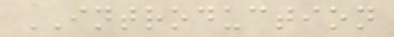INTRODUCTION
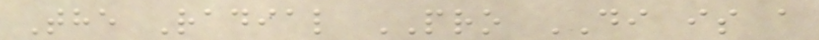The Radial PRO DI is a
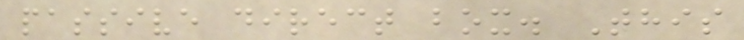passive direct box. This
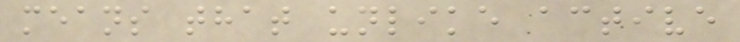means that unlike active
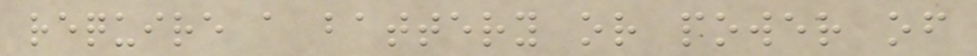require a battery or power of
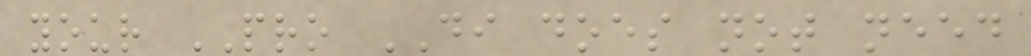your PRO DI does not need
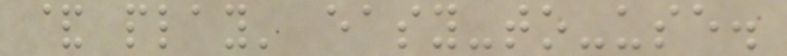& play' easy-to-use.
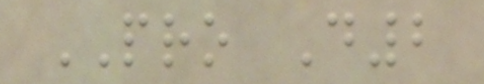PRO D2
